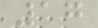17
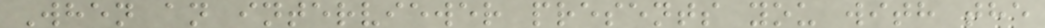When an interviewer presents you with the
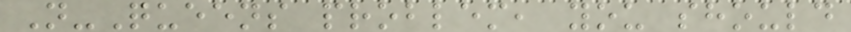N-Queens problem, you should
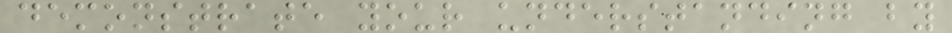demonstrate your understanding by
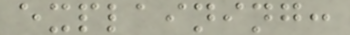explaining:
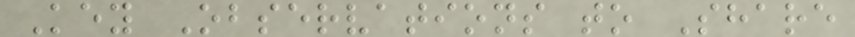Key Observations to Share
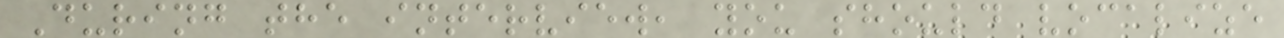During the interview, you should vocalize
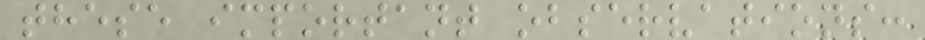these important observations:
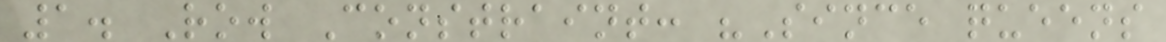1. Row Constraint: "Since queens
